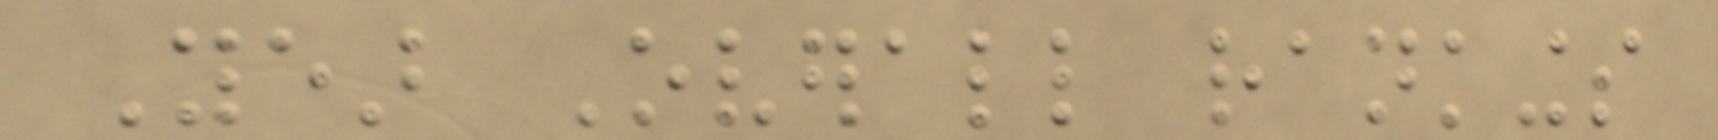Year Overall rankings
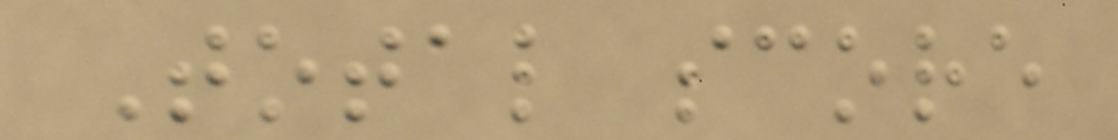Total score
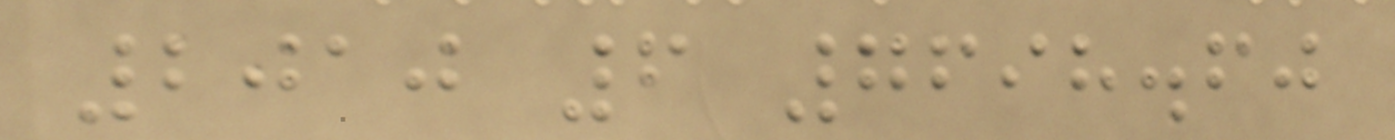2010 6 7698.60
